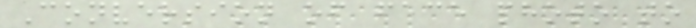Conversion of face photo to
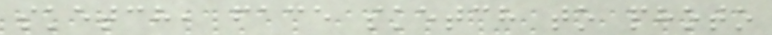sketch, face sketch to photo
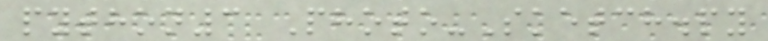python3 Photo-Sketch.py
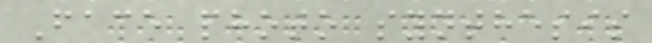Face photo synthesis
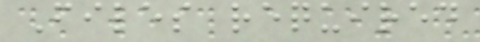Files required
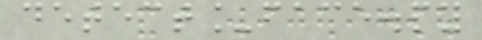detect_face.py
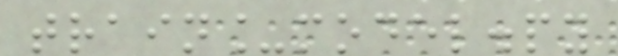train_model.py
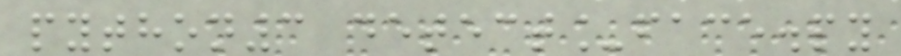python3 detect_face.py
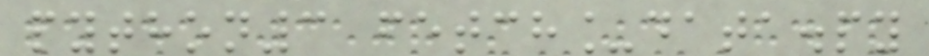python3 fetch_data.py
